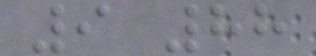9 88
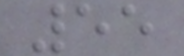55
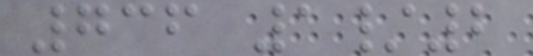736 1/2
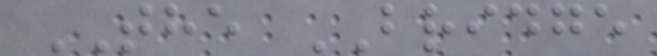THE BRIDGE
